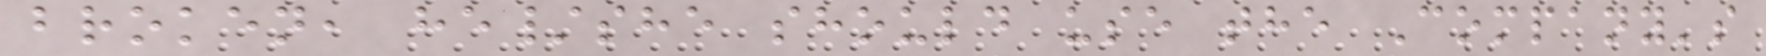broken, he/she should use the Company's
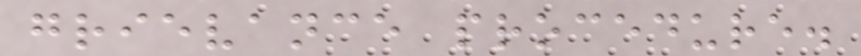grievance procedure.
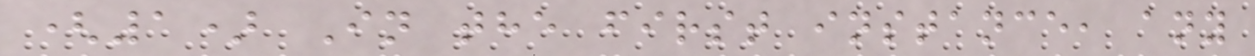(1) In the first instance, any
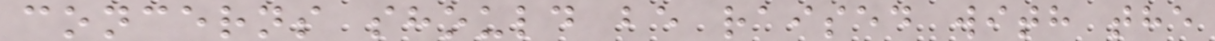concerns should be raised with the
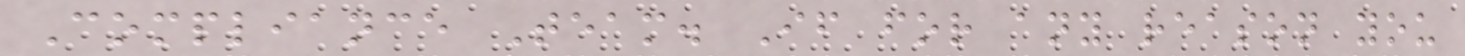Compliance Team. If for any reason you
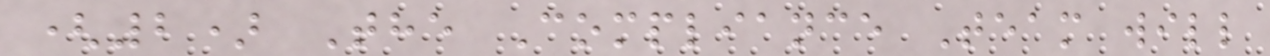(2) The Compliance Team will
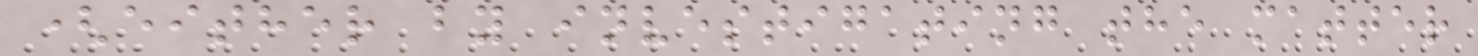(either by investigating the matter
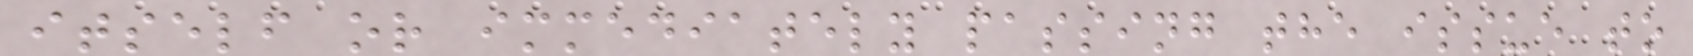itself or immediately passing the issue to
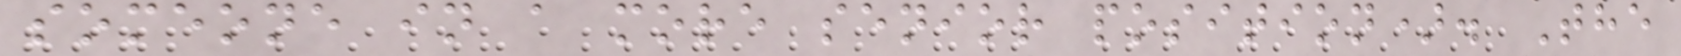someone in a more senior position). The
